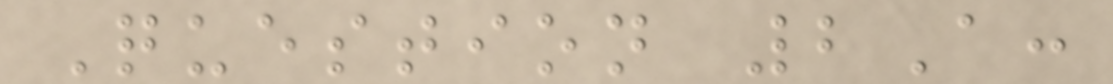Question 2A:
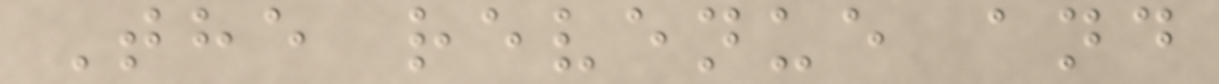The revenue and
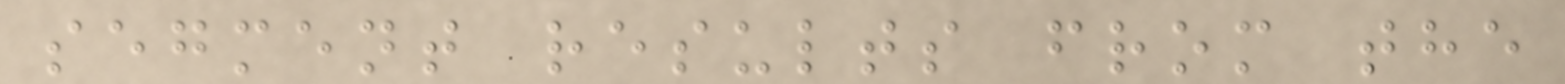segment results from the
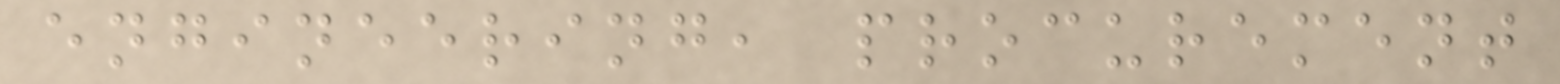engineering, procurement
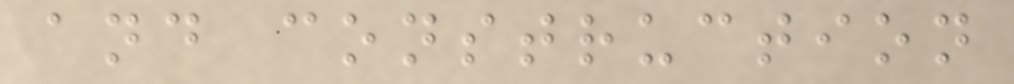and construction
